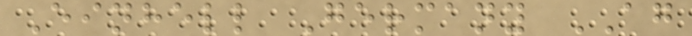Einhell Germany AG
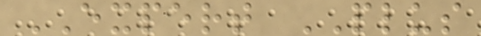EXPERT PLUS
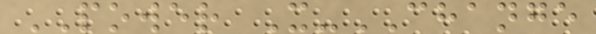POWER X-CHANGE
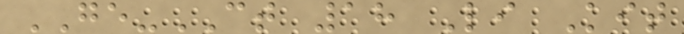GE-CT 18 Li Kit
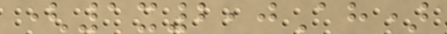(1x2,0Ah)
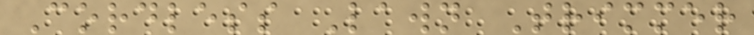Cordless Lawn Trimmer
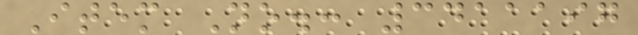Item No.: 3411197
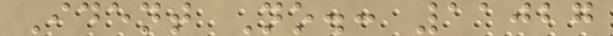Ident No.: 11027
